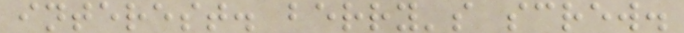interest. berry's screw.
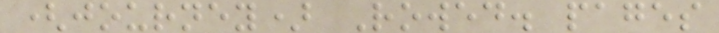(journey) Rowed. pages
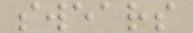swears
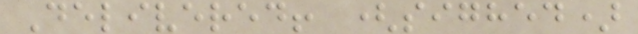Delivered! (sighed)
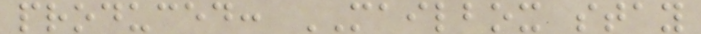produced: MAILBOX stay
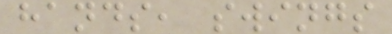hands, swings
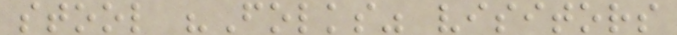stool "Folks" visitors
